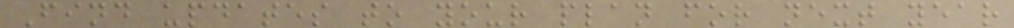Find updates to your plan for next year
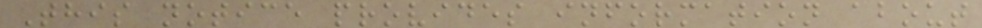This notice provides information about
